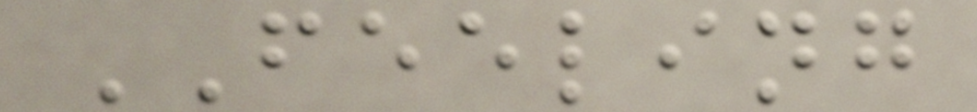FEELING
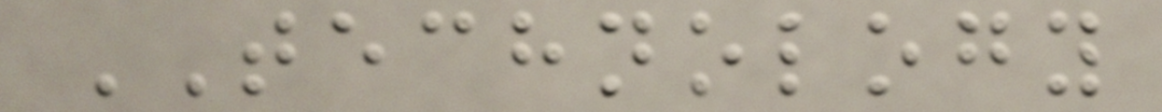TECHNOLOGY
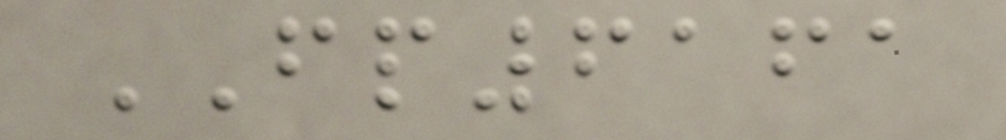FP6161
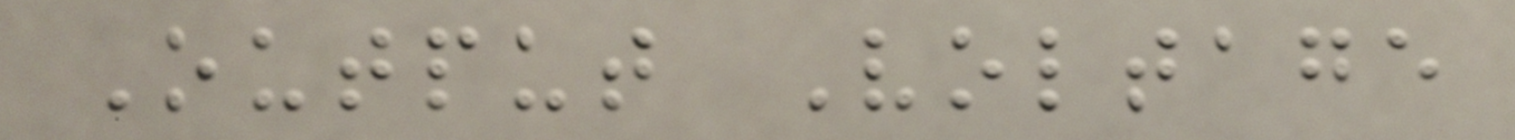Output Voltage
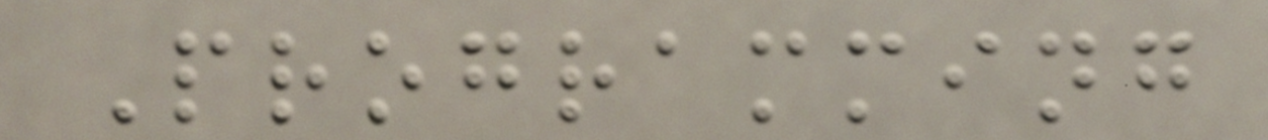Programming
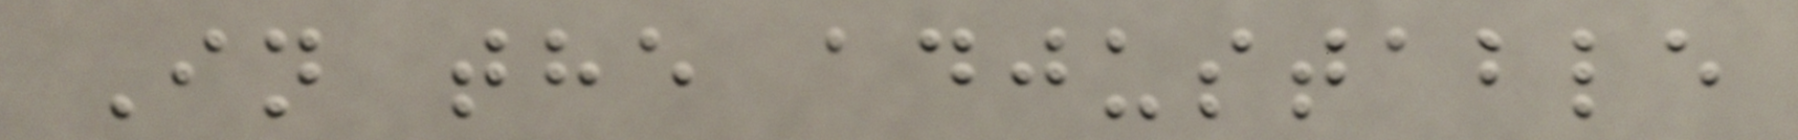In the adjustable
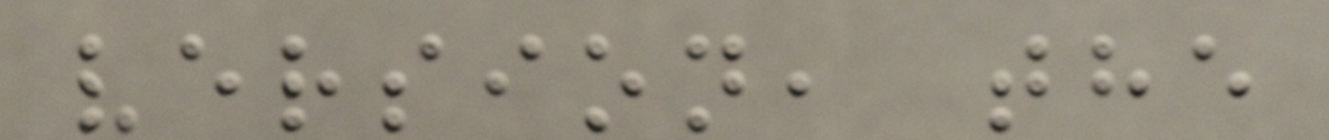version, the
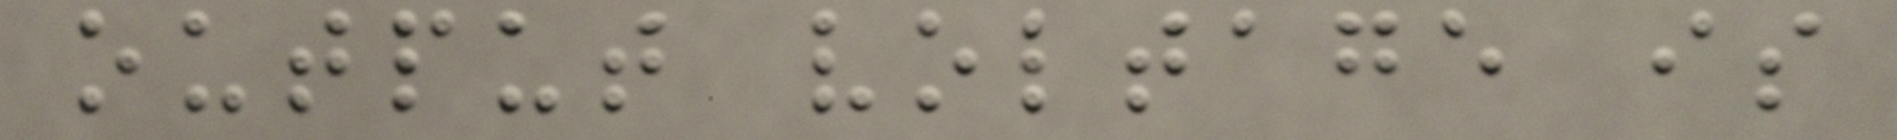output voltage is
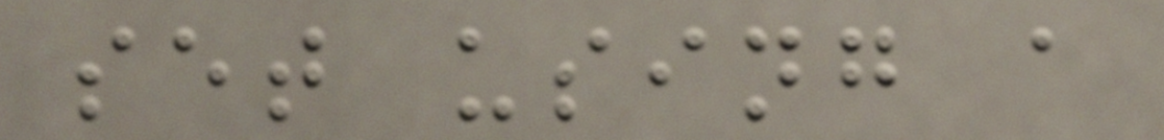set using a
